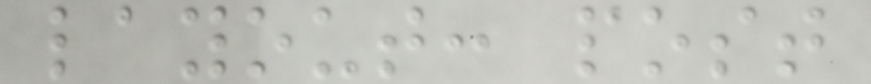layout: post
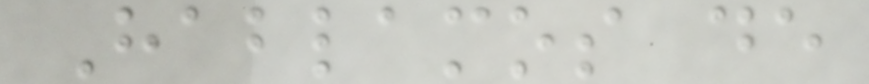Hablamos de
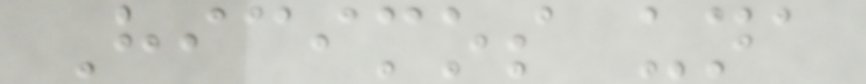Hicimos una
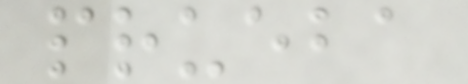prueba
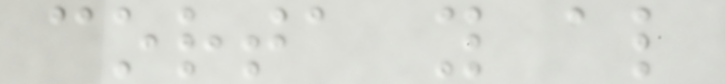corta y al
